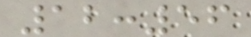12:56
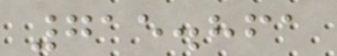715.861
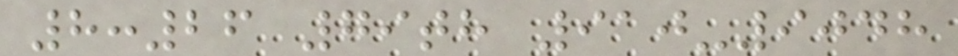8:26 79th 910-9048
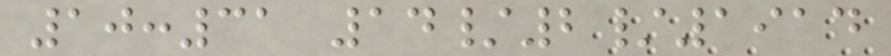10:31 14/2/1914
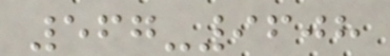567-9608
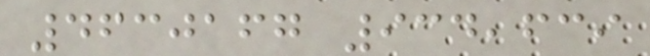4630167 934,639
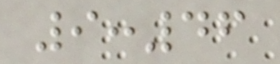9:46
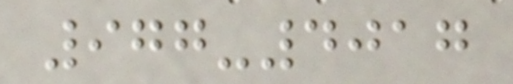977-4017
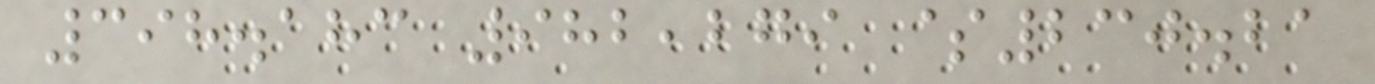398.183 982,279 $230.21
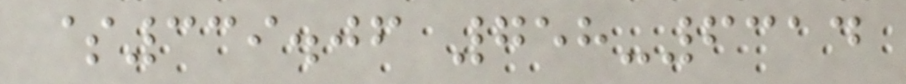$339.06 758-6314
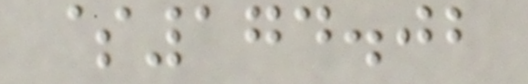$174.02
